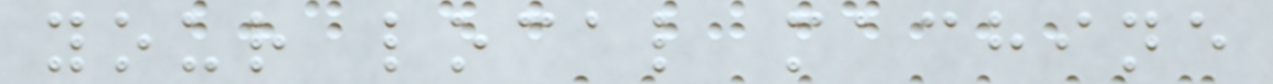your local machine
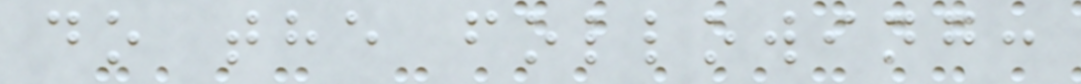do the following:
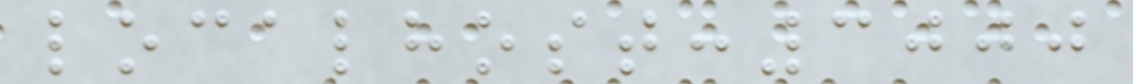localhost:3000
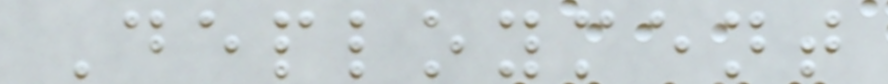Deployment
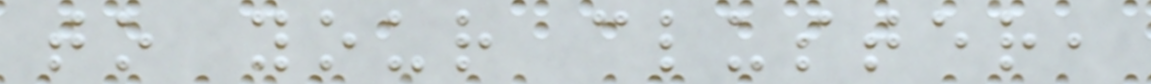to your cluster,
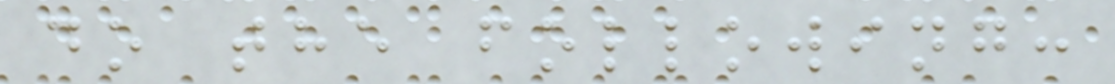do the following:
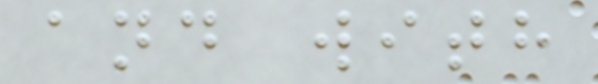and with
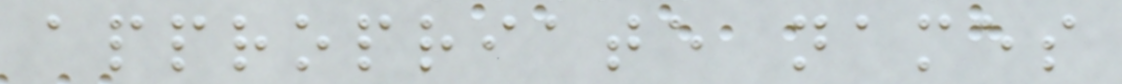appropriate names
